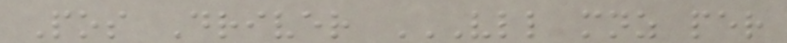Pos Driver VLL MNZ PER
